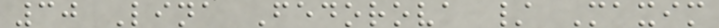30 Lina Fedorova / Maxim
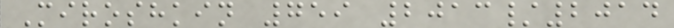Miroshkin 759 2013/2014
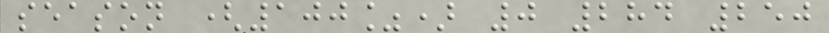season (100%) 0 284 250
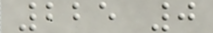225 0
